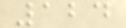124
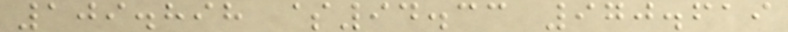109.898 $94.33 970.619
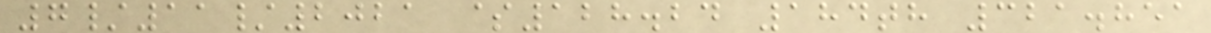7/11/2021 $128.24 184th 321.851
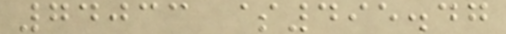74033 $495.47
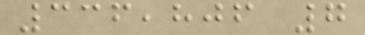336,806 7
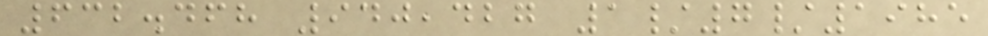632.468 940,427 1/7/1985
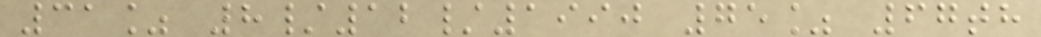31% 8/12/1990 75% 67th
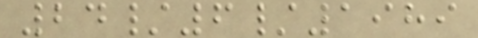24/6/1989
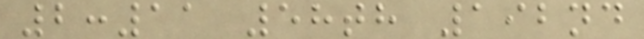2:11 58th 192nd
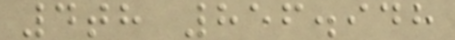4th 856.948
